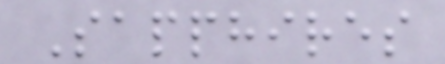Sapphires
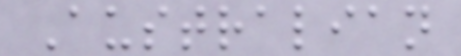Australian
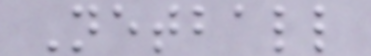Netball
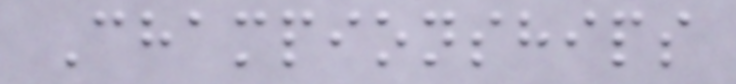Championships
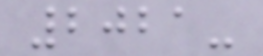2021-
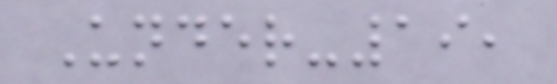Under-19,
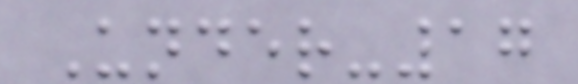Under-17
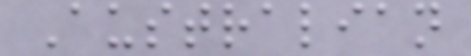Australian
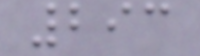293
